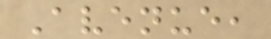Avenue,
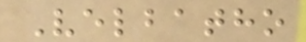Velbatho
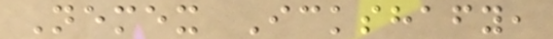Nemex Ickshafy,
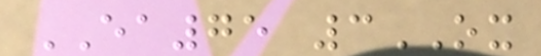EA75 3OX
